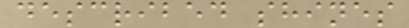described shines
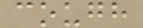cough
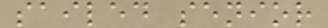sailed senior
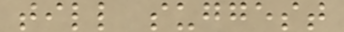till suggest
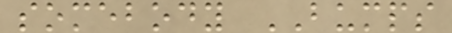somebody BUMPS
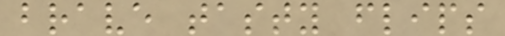brave tasty flips
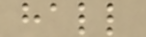hall
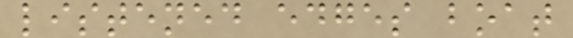listened edges boat
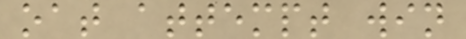oat attempt win
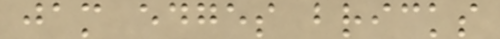jam edges bricks
